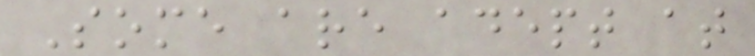Some are adept at
